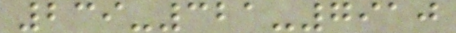239-321-7910
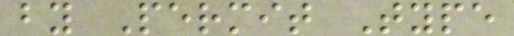by Permit Type
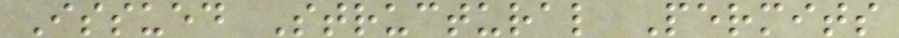Issued Structural Permits
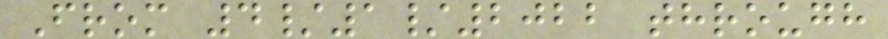From 4/1/2022 through
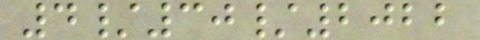4/30/2022
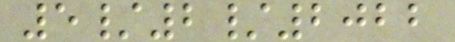5/2/2022
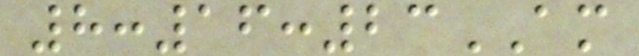8:16:23AM
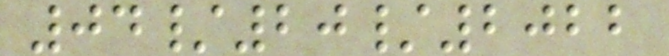04/20/2022
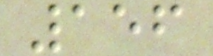156
